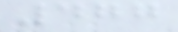477
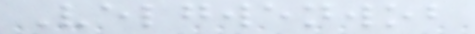Velgwenwob
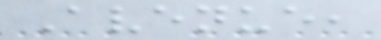Avenue,
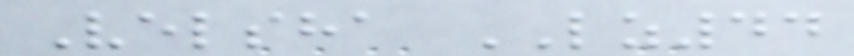Velsha LZ44
